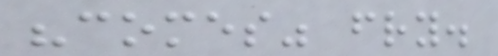"comes" fry.
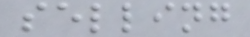selling
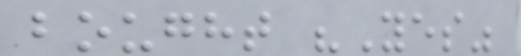bought "Yes"
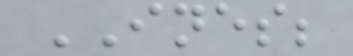INES;
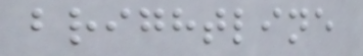brightline
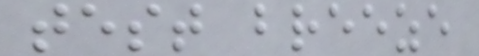test breeze
